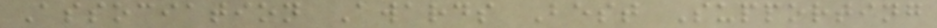Association Awards Best Supporting
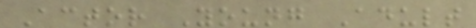Actor Young Adult
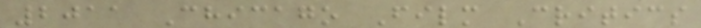2011 Chicago Film Critics
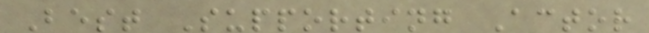Best Supporting Actor
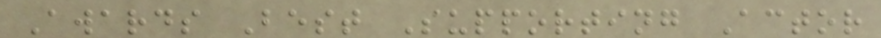Awards Best Supporting Actor
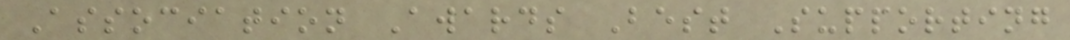Association Awards Best Supporting
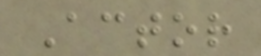Actor
